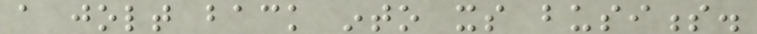a jolt back into its business.
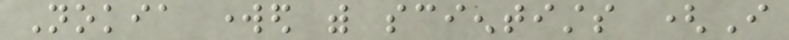Nokia worked with scientists (I
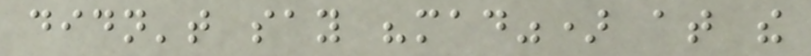didn't say "mad") at the
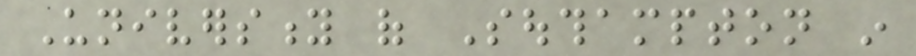University of Southampton in
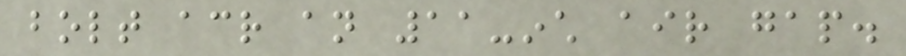bolt across an 11-inch air gap.
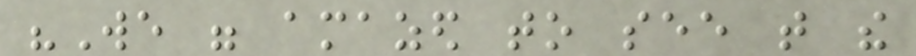"We were amazed to see that the
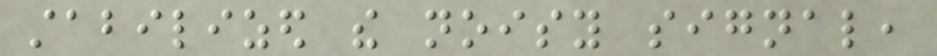stabilized the noisy signal,
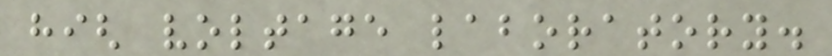high voltage laboratory.
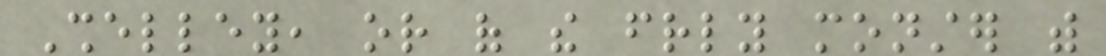Shelley, or of the friendly monster with
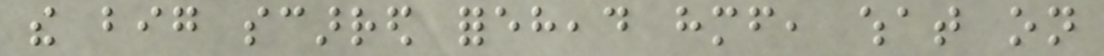the big scarred forehead himself, what on
